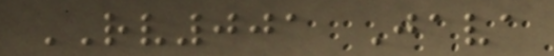RV001 Java
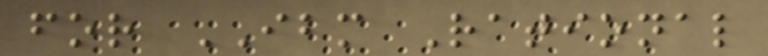for IBM Rational
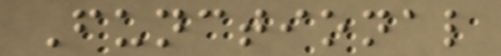Functional
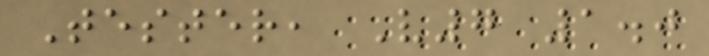Tester, V7 1.0
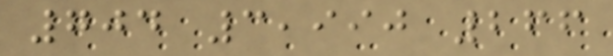704 3,990 266
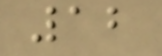12
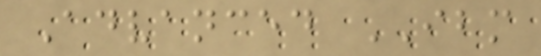Advanced IBM
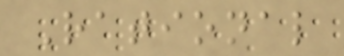Rational
